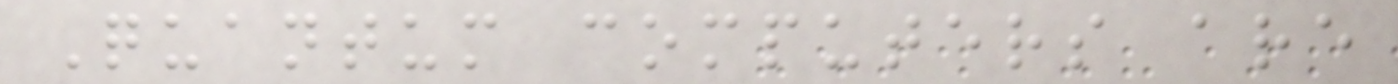Quantum computers are
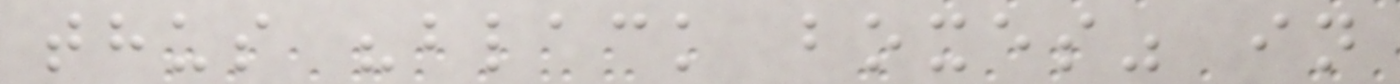thus "black boxes" in
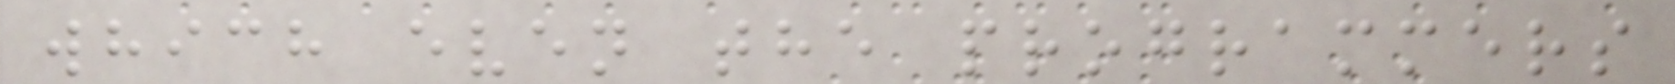which even the programmers
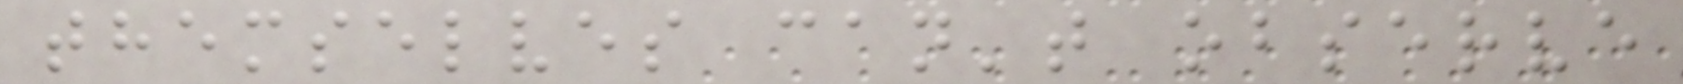themselves can't observe
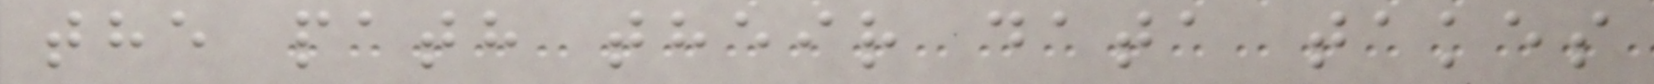the path their data takes
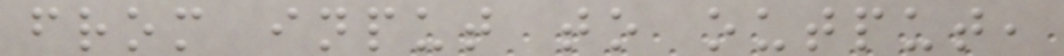from input to output,
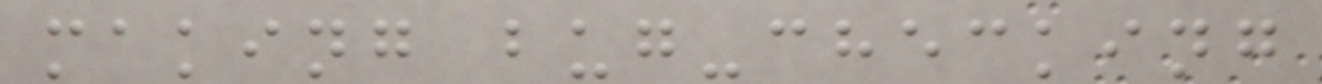making bug-checking
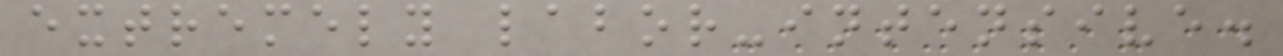extremely labor-intensive.
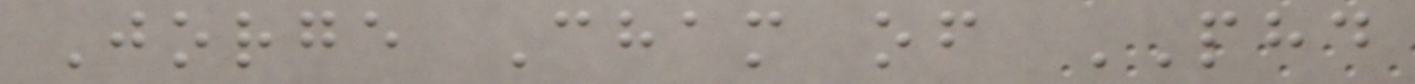Jorge Cham of PHD
